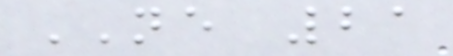NE 21
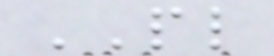PL
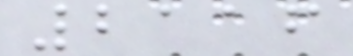2116
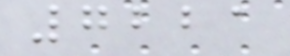7221
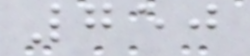750
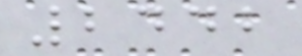2442
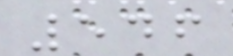546
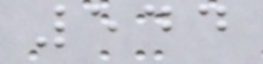544
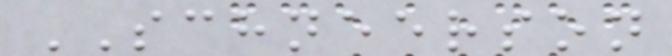SCHNEERSON
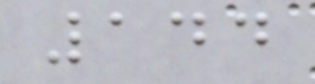144
